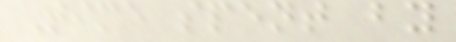Time spent by
